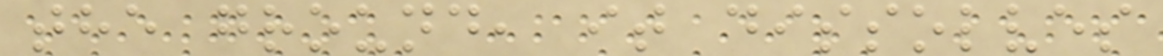the ground, it dissolves
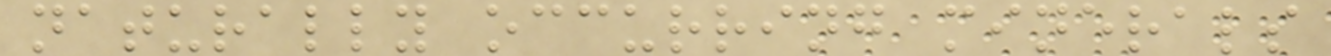naturally occurring minerals
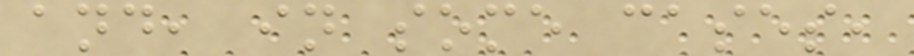and, in some cases,
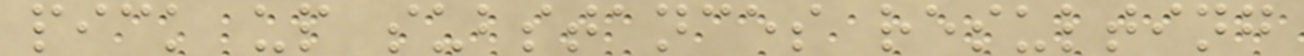pick up substances resulting
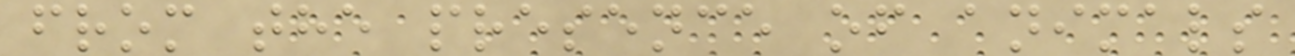from the presence of animals
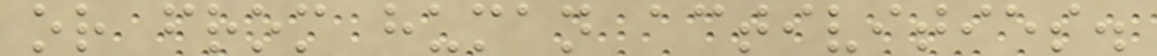or from human activities.
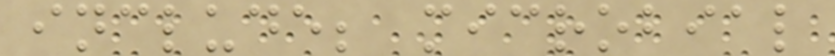include; microbial
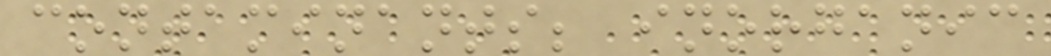contaminants; inorganic
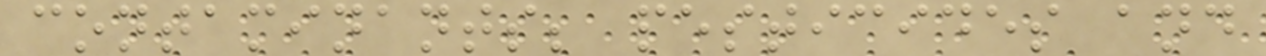contaminants; pesticides and
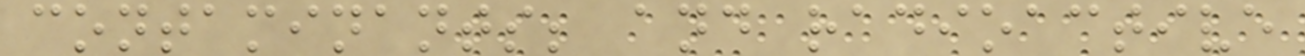contaminants; and radioactive
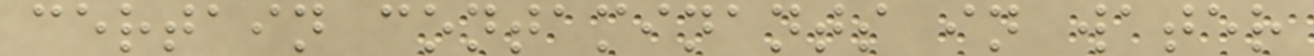certain contaminants in water
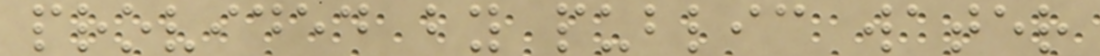provided by public water
